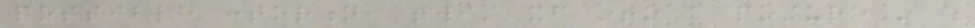possible contortion, twist itself into a posture in which
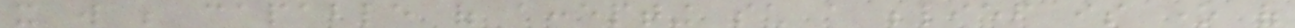it will be capable of accepting such a belief is one of
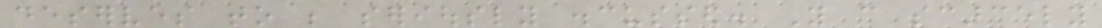deserves to be seriously discussed. You can scarcely
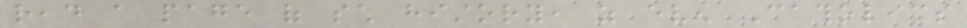read a page of such history, as even Catholics
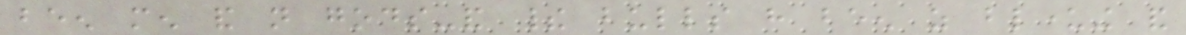been men and not gods-and their bulls have been as blundering and
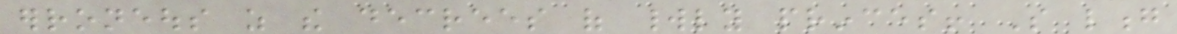erroneous as the decrees of worldly princes! So long
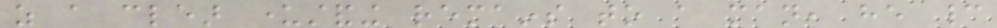as a clear understanding remains to a man, he cannot
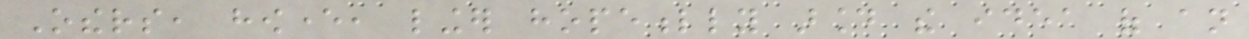Others, however, linger hopefully around the idea of an
